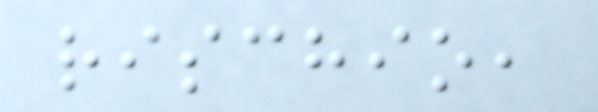rischio,
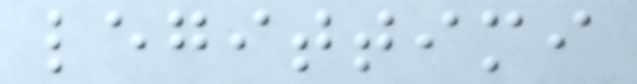legittimi
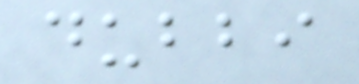dubbi
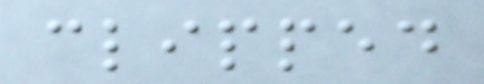clipped
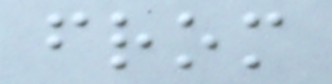from
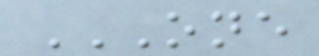ONE
